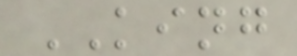KING
